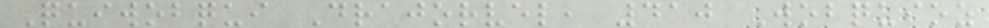Quiwobqui Drajorvel, 410 Wobquioz
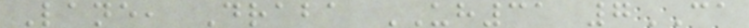Lane, Draba UH31 7CA
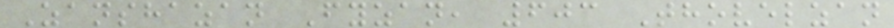Zanshazan Fyzan, 603 Thovelzan
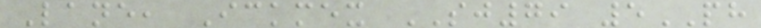Lane, Ickmex SJ79 5PH
